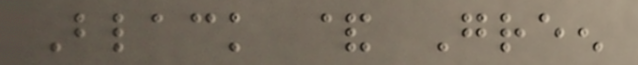Black & Green
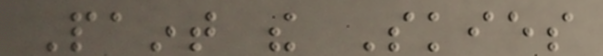Paint the Skies
